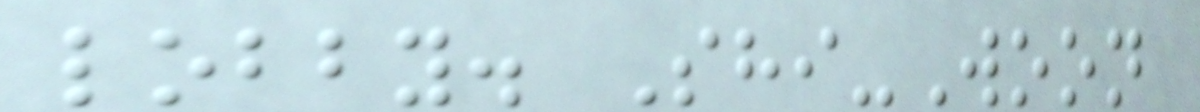lobby. Shi-Woon
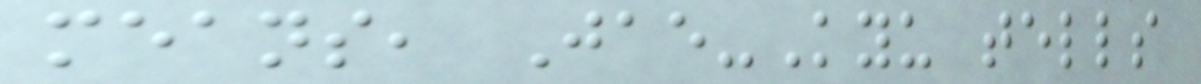means, Jae-Kyu tells
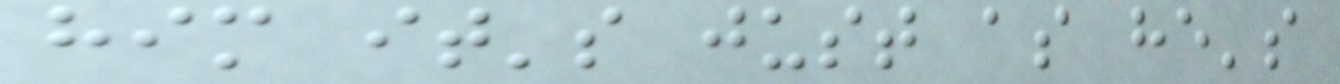him it's just as he's
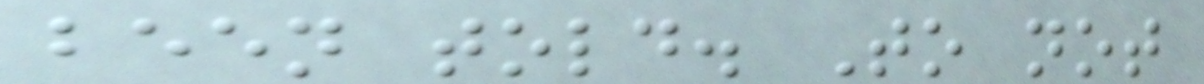been told. To not
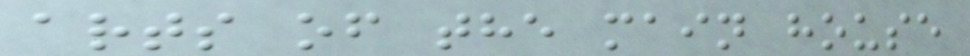arts of the main house
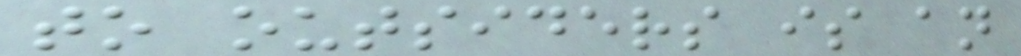to outsiders is an
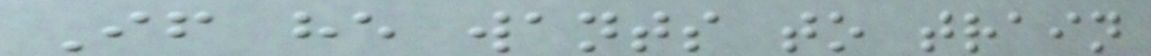If he wants to train
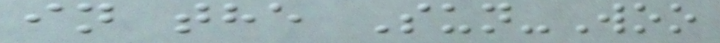in the Sun-Woo
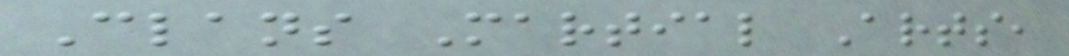Clans Martial Arts,
